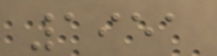1951
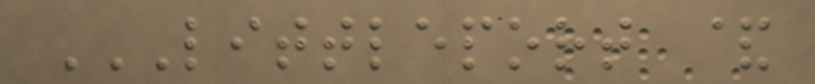LITTLEPORT &
